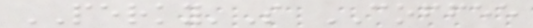PERKY'S COFFEE
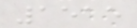1515
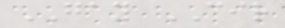GAY CIR
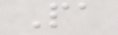Pa
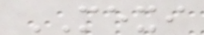MEXI
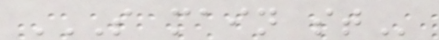S MAIN ST
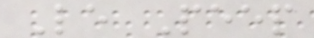Le Peep
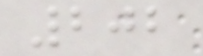202
